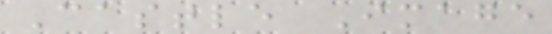Castle Image
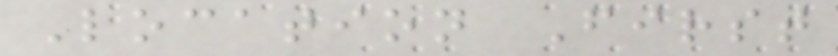Location First
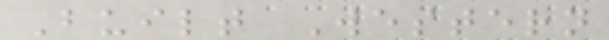Built Western
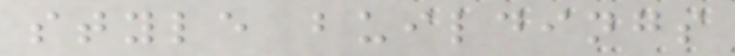style buildings
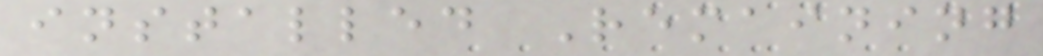installed Remaining
